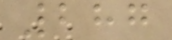287
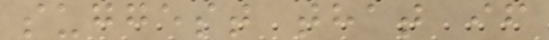suggest that if
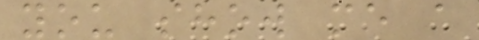you show me a
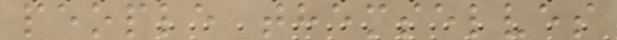people themselves
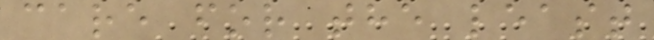care for the least
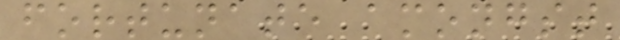fortunate amongst
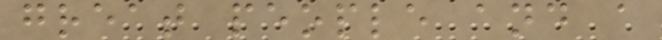great people and a
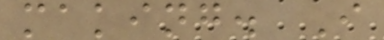making. I
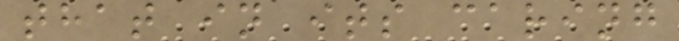that in its caring
